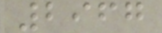2967
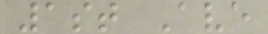1st Ave
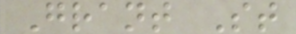Grant St
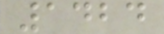1424
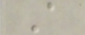A
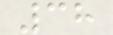38
